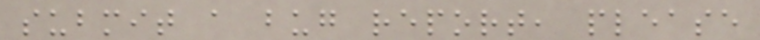submit a bug report, please
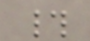#
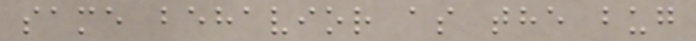same behavior as the bug
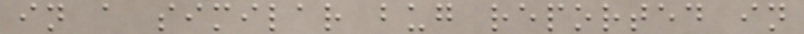in a similar bug reported in
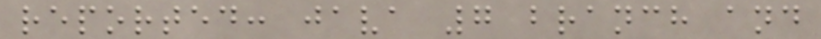reported: java 7 branch and
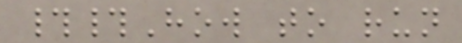##How to run
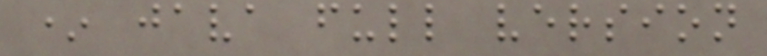* java full version
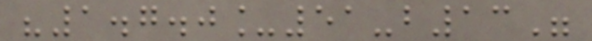"1.7.0_51-b13"
